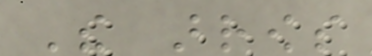The arrows
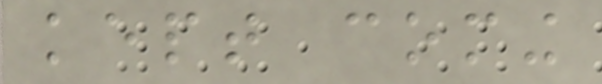kept coming
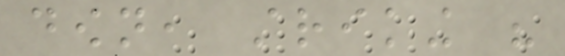down, striking his
